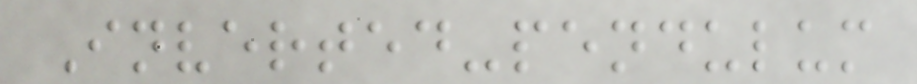Inverted-pendulum
